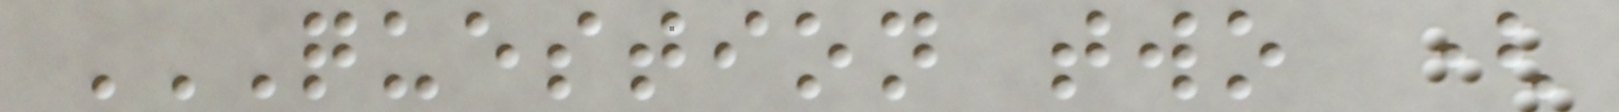QUESTION TWO (
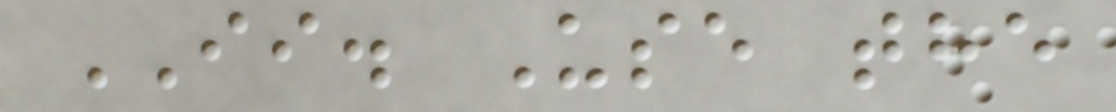II. Use the
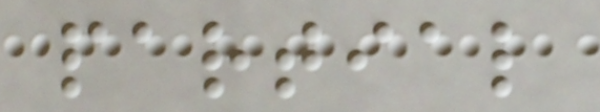partial
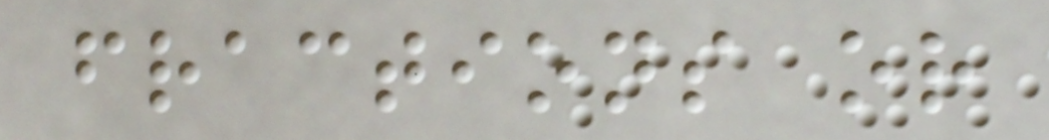fractions or
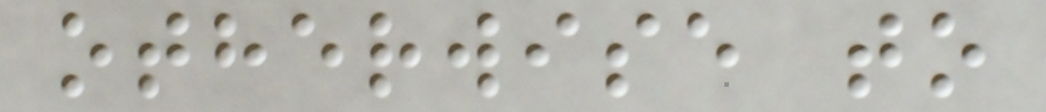otherwise to
